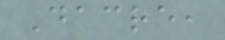Dacre,
